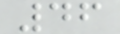46
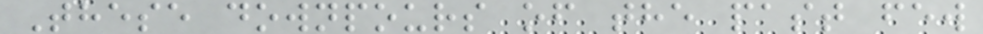These downpours of the past few
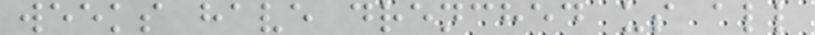weeks have drenched us all
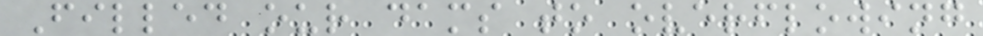Filled our dams to overflowing
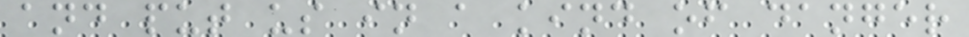and put us in a kind of danger
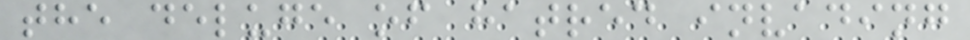the deluge of hatred invading
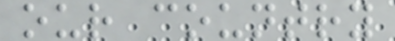our country
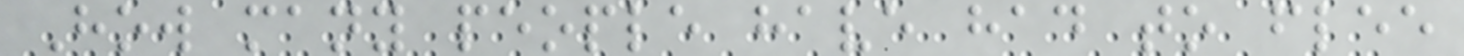How many people have had to flee
